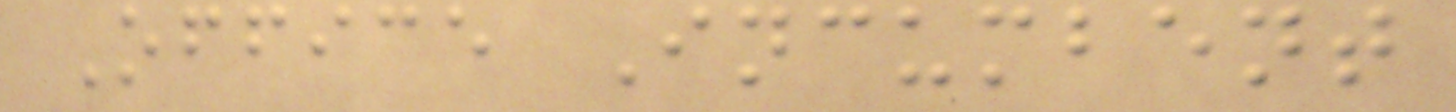Office Incumbent
